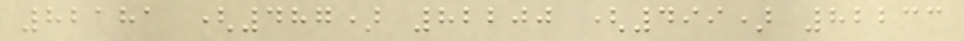82181 (487) 82200 (499) 82233
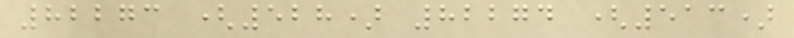82273 (528) 82274 (513)
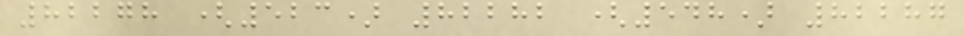82278 (523) 82282 (548) 82287
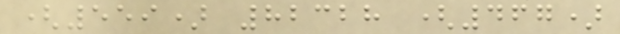(559) 82328 (467)
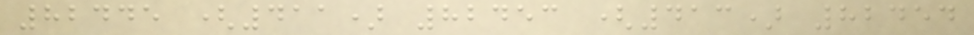82445 (411) 82453 (413) 82454
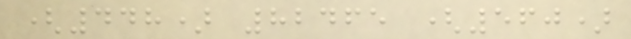(448) 82465 (560)
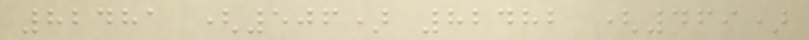82481 (506) 82482 (469)
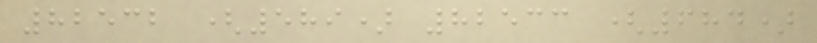82532 (589) 82533 (684)
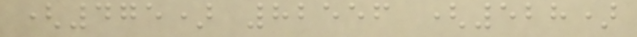(475) 82556 (528)
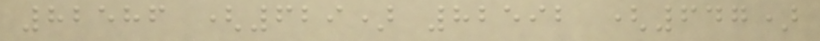82586 (629) 82592 (647)
